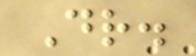Dr.
